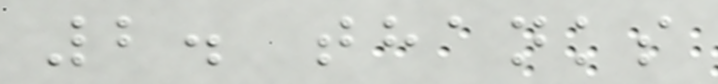2. thanks
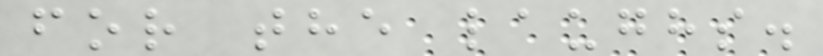for the laughs.
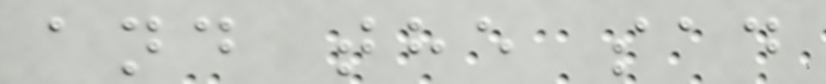and the sad
